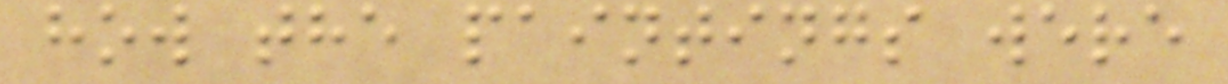how the paintings were
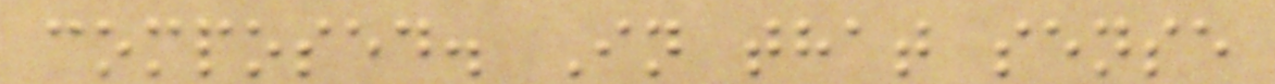composed. In that sense
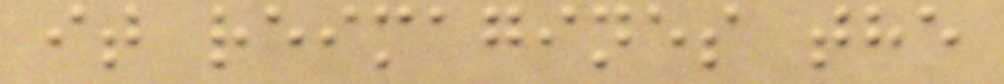it reimagines the
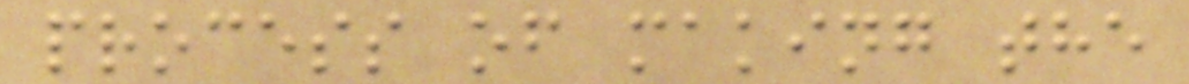process of making the
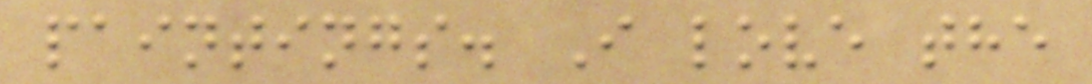paintings. I love the
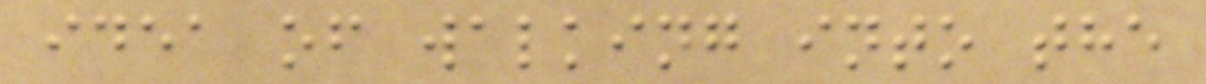idea of walking into the
